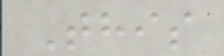This
